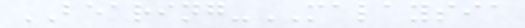BEARING-MALAYSIA
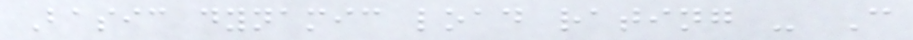Basic dynamic load rating - C
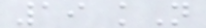19 kN
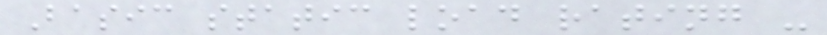Basic static load rating -
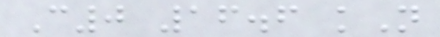C0 16.6 kN
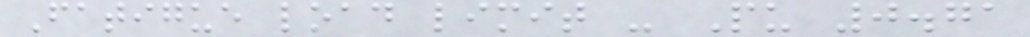Fatigue load limit - Pu 0.71
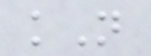kN
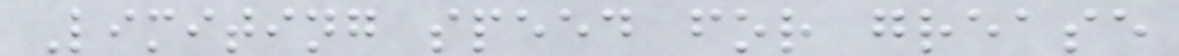Limiting speed for grease
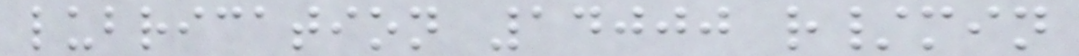lubrication 14000 r/min
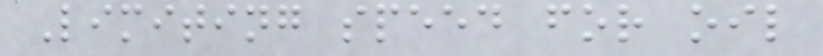Limiting speed for oil
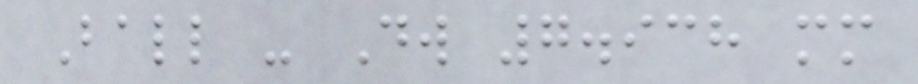Ball - Dw 7.938 mm
